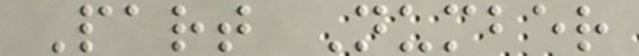Part Number
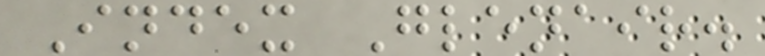Index Glenair.
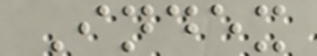Index
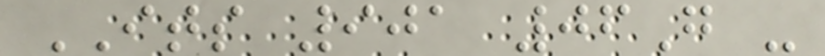ITS 901 06G -
